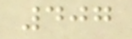407
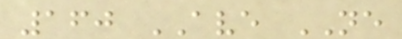160 AVE NE
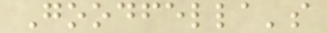Goodfella's
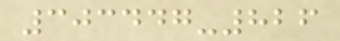303447-826
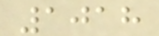1018
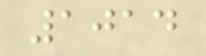1014
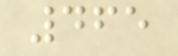465
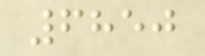6850
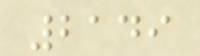2149
